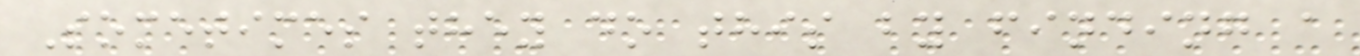Sometimes they do this by finding a
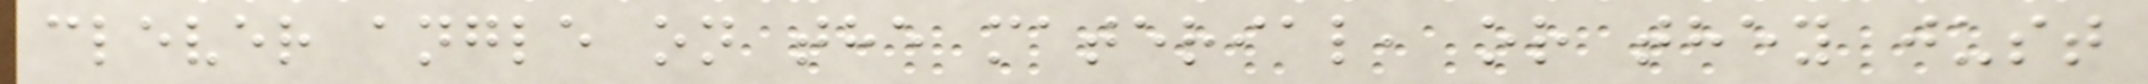clever angle on the material, or they just
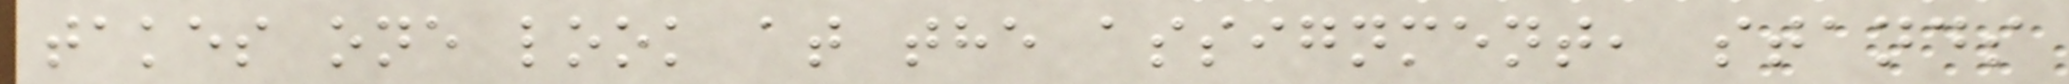takes one look at the assignment, stands
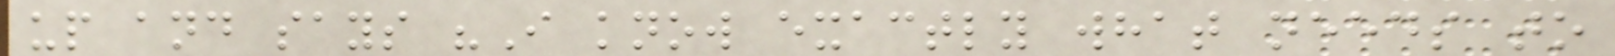up and says "I know exactly what needs to
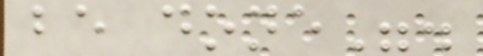be done".
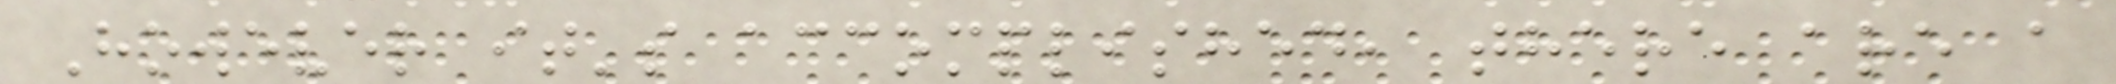However it's accomplished, there are a
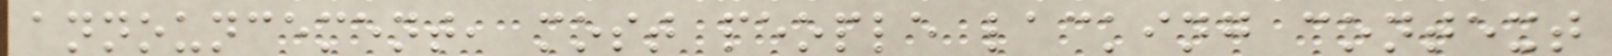announcement, most people lacking context
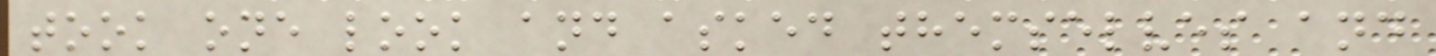took one look and asked themselves and
